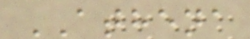ATHENA
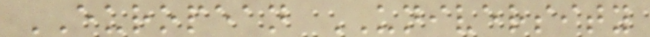EUROPEAN UNIVERSITY
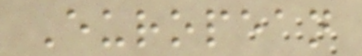European
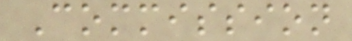Commission
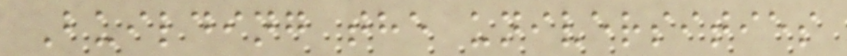Building the universities
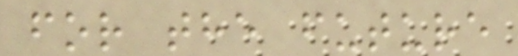for the future
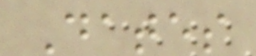Dates
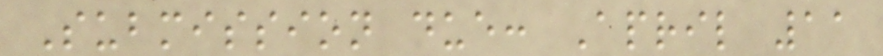Submission due: April 11
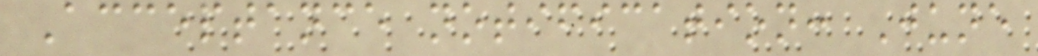Acceptance notification: June
